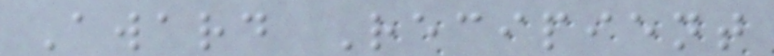Award Recipient
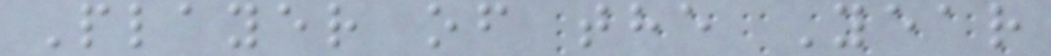Player of the Year
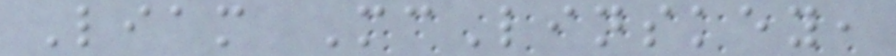Liam McLinskey,
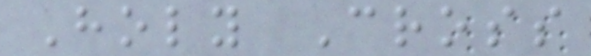Holy Cross
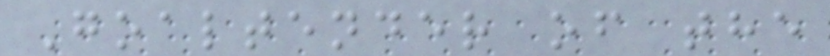Goaltender of the
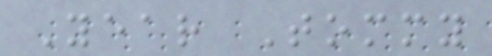Year Tommy
